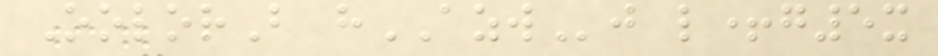OolorB hAZWj l+g5x
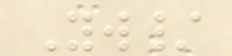Yw/
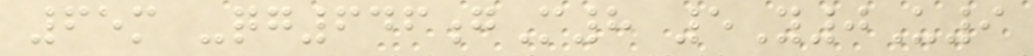65m -qg646gM8 5Y0U9
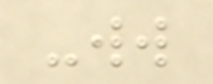-ww
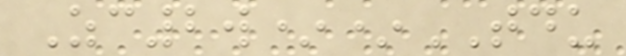Zc2w**TDU
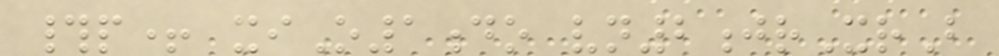#p+ xiO1do vn2jrXrB
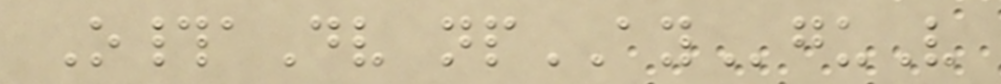O#aDv npAYguV
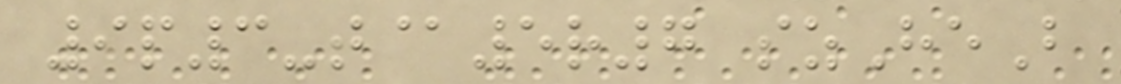9p3-t@5r7 szHeB
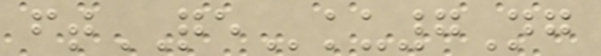ftQEku7Ng
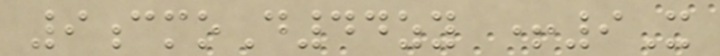9cmoD44zy +9X
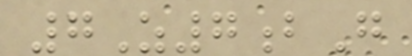7Z7bG
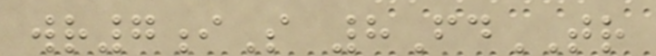wr7iS 8FdTR
